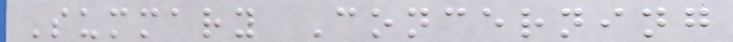Summary Concerning
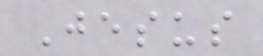Jesus
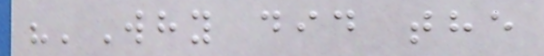"'Why did the
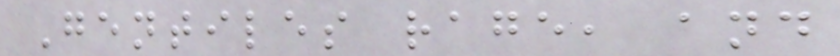Gentiles rage, and
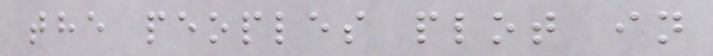the peoples plot in
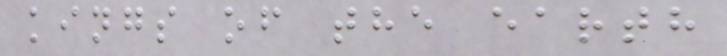kings of the earth
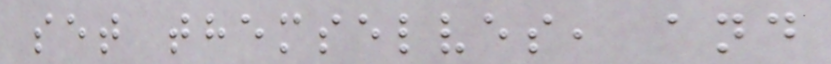set themselves, and
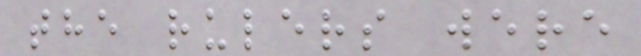the rulers were
